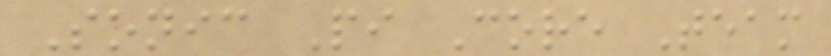Sonic Pi Core Team
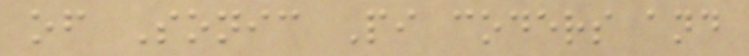of Sonic Pi coders and
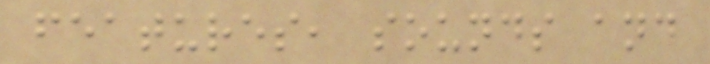features, sounds and
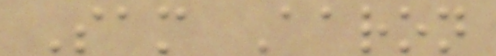Sam Aaron
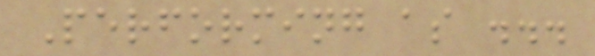Performing as ...
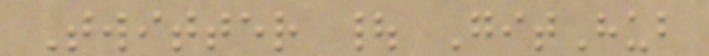Twitter | GitHub
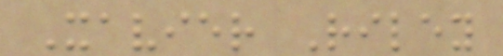Xavier Riley
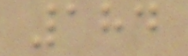184
